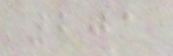201
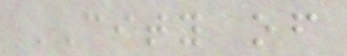CITY of
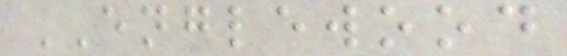ENGLEWOOD
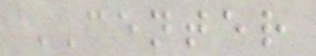CENTER
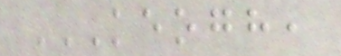KEOGH,
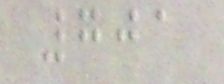701
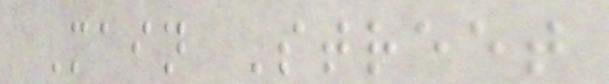Main Street
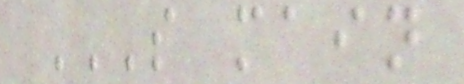S MAIN
